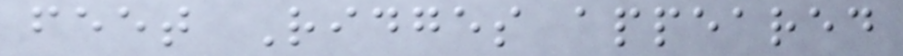feet Ridges appeared
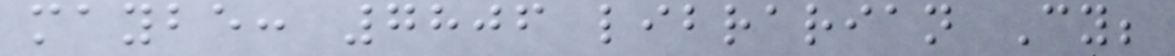maybe: 7806 librarian Cy;
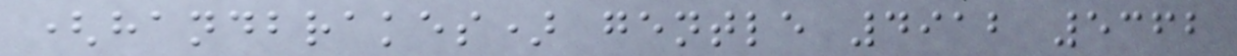(handbrakes) gentle 4912 5362
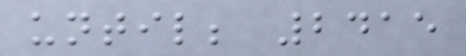until; 2415
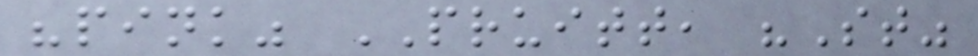"pink" PRUITT, "St"
